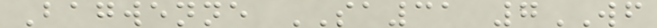Bagwenne SA31 7WF
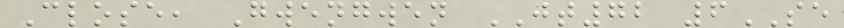Close, Gwengwen JT72 6SE
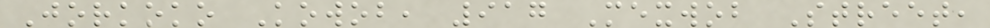Jorkoko Kowob, 917 Mexwob Street,
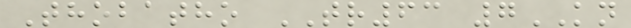Thobatho TR63 7KN
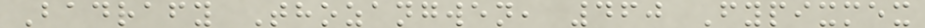Badrafy Thozangwen, 460 Fypixmex
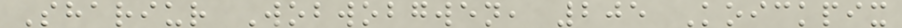Shariur Wobwobgwen, 205 Koickpix
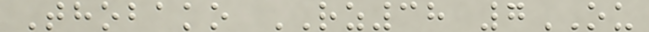Thobako RZ38 7OU
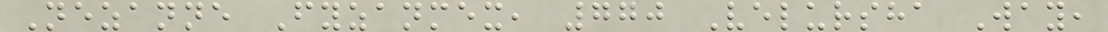Nezanne Fyzanmex, 770 Velursha Way,
